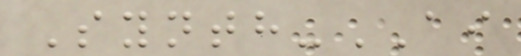Synth-AI
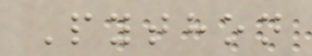Python
